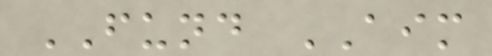FUND AIM
